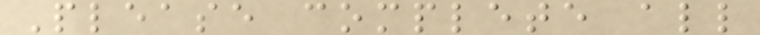Please complete all
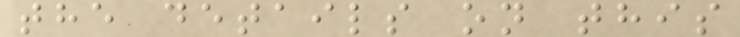the details on this
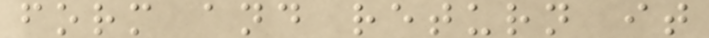form and return it
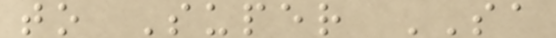to Super SA
